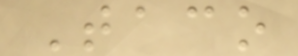Taco
